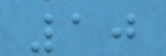10
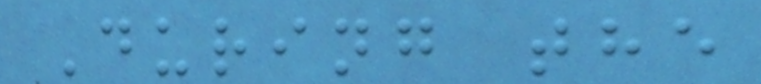During the
